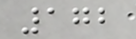172
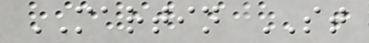MARTIN ST
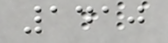1410
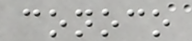conoco
